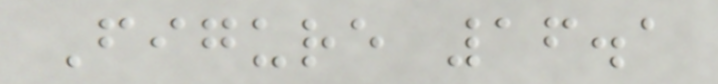Figure 16.1
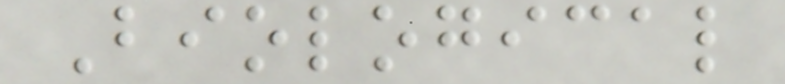Biological
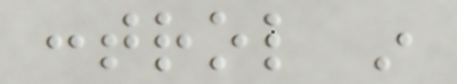control in
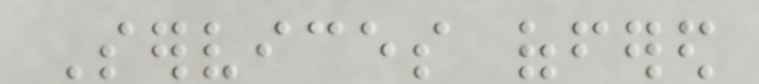Services offered
